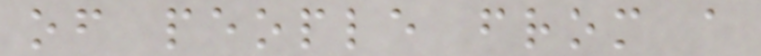of people from a
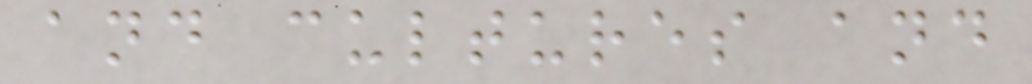and cultures and
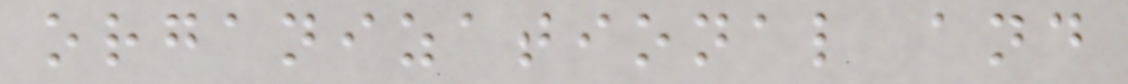organizational and
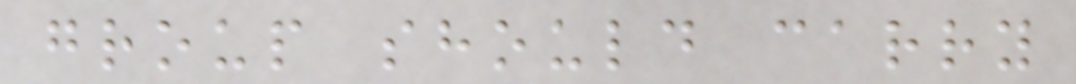group should carry
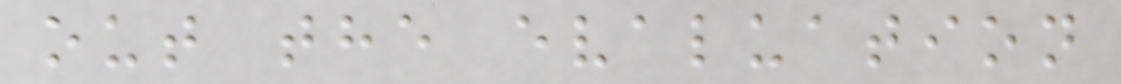out the evaluation
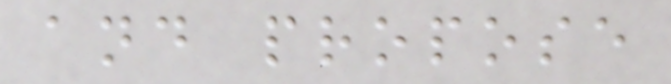and propose
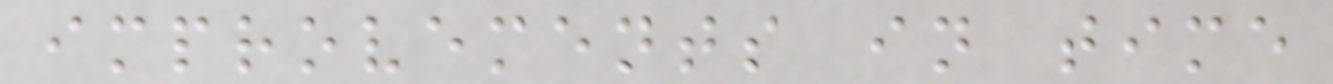improvements in time
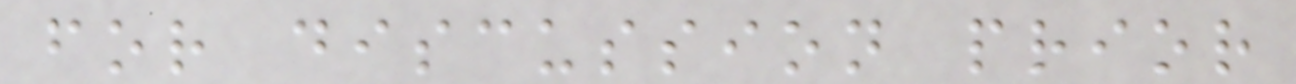for discussion prior
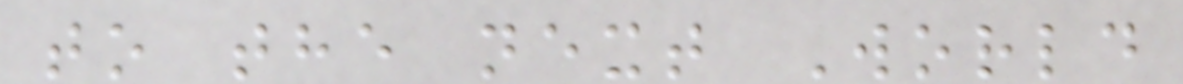to the next World
